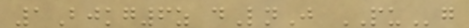1Bjkg6z dLnJ PUg
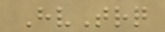HvTrq
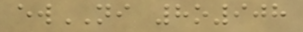ewNI 8o908
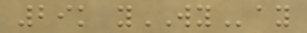29k yWYay
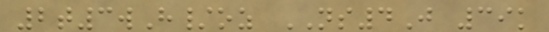2t3wH/oz NS4J 39k
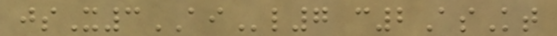jsX3AIl7 c2AsKt
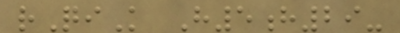rQiK H5h29-
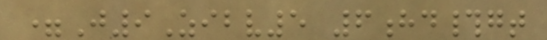=J9Zibv5 6hd#gt
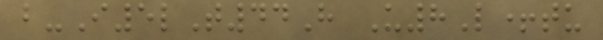b-I5lT44H U8L+tu
